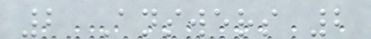2 Answers 2
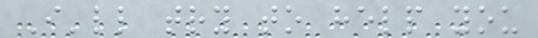I'll try to help you
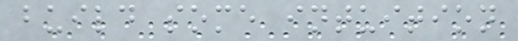build some intuition
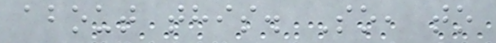about this. So, to
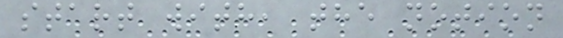start with, the notion
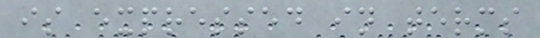is expressed in terms
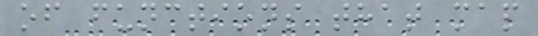of functions that map
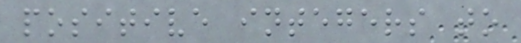positive integers to
